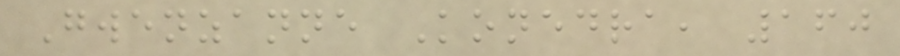Gwenzanne Konedra, 160
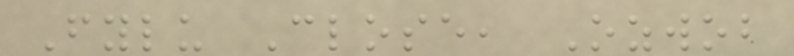Fylu Close, Ozwob
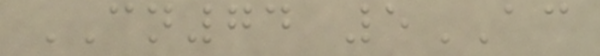CN74 5AC
